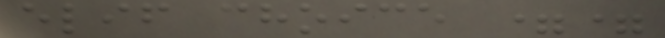elif choice ==
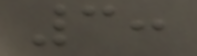3:
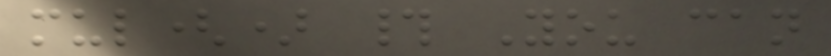mul() # You can
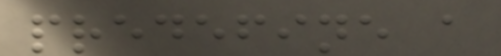predefine a
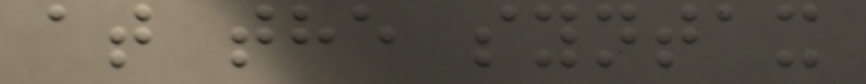at the syntax
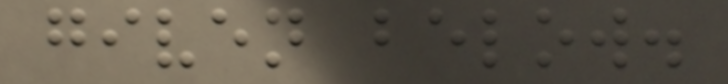given below.
